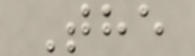The
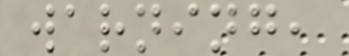warning,
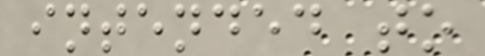intended to
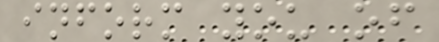inform you of
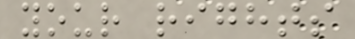your rights
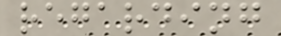regarding
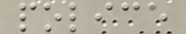police
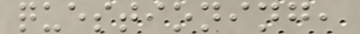questioning,
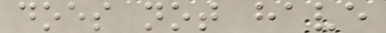does not have
